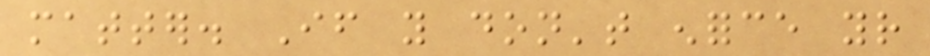matter. If you don't enforce your
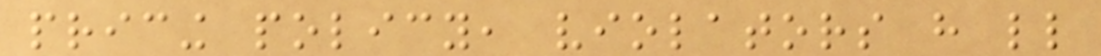pricing policy, violators have little
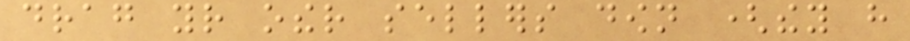drag your other sellers down (they have
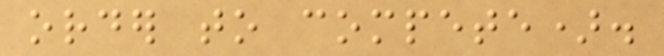order to compete).
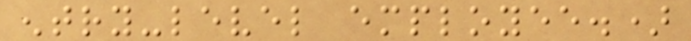entry-level employee.)
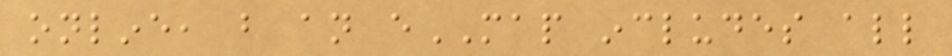online, but an eMAP includes all
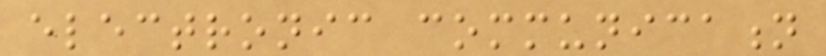electronic communication
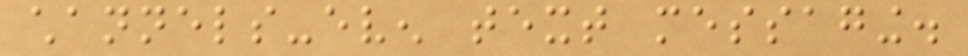channels-even text messaging.
